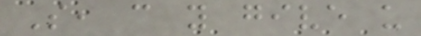So, can you give us
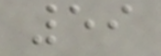59
